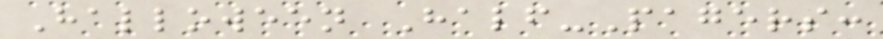Halloween Half-Pagers:
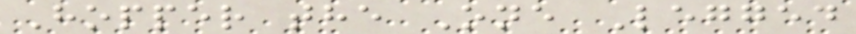Hopper the One Legged
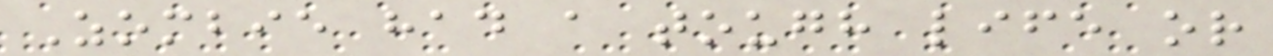Zombie had a tough life or
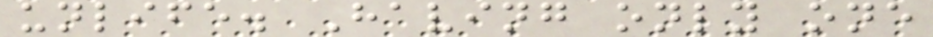unlife. Having only one
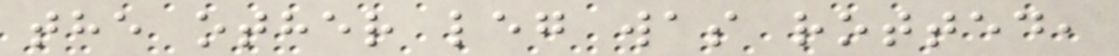the other leg was rotted,
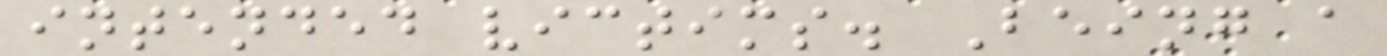intended victims. Being a
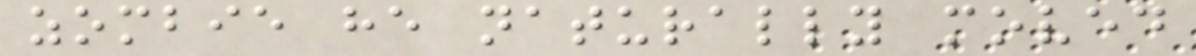zombie he naturally moved
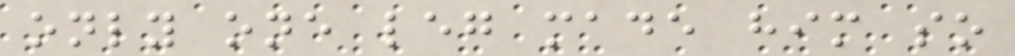only one leg made him so
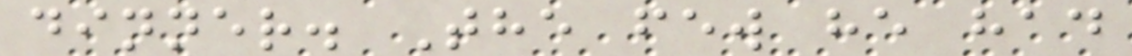dinner. The few he had
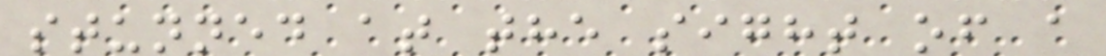stunned at the sight of a
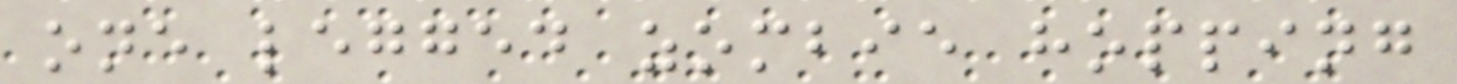one legged zombie hopping
